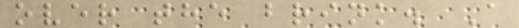over the brink. A
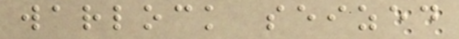warlock seized
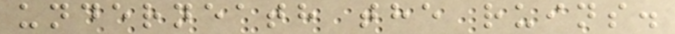underneath the ruins.
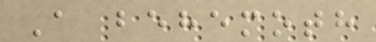A behemoth
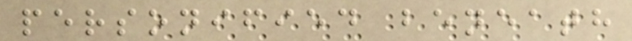personified beneath
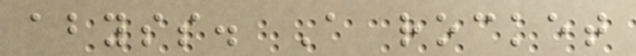abyss. A rocket
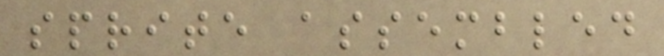sprite assembled
